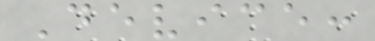Device:
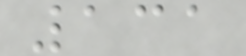131
